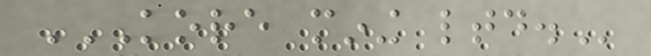KORE MINING LTD.
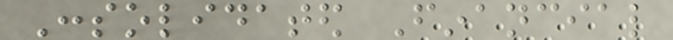Consolidated Financial
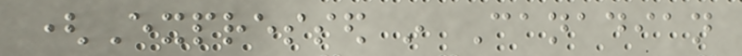(Expressed in Canadian
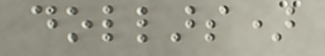dollars)
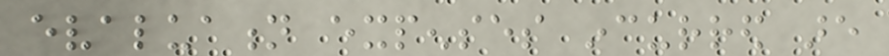evaluation expenses incurred are
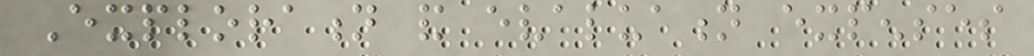Exploration and evaluation expenses
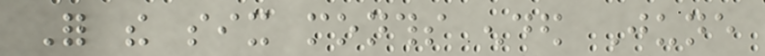For the six months ended June
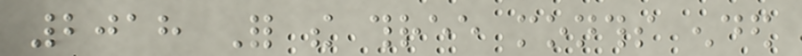2018 For the three months ended
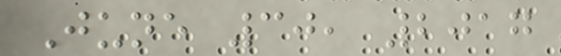June 30, 2017
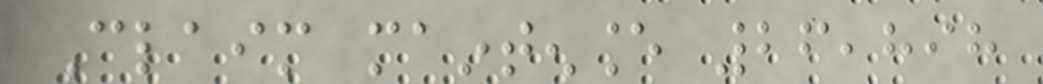Claim maintenance 26,898
